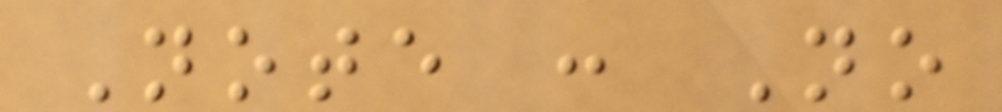Note : No
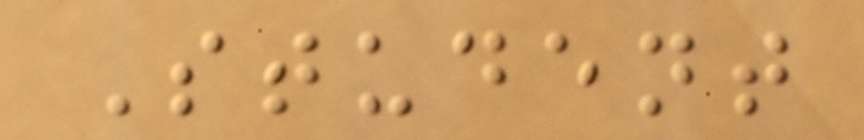Student
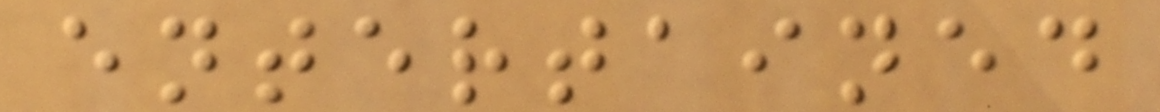entertained
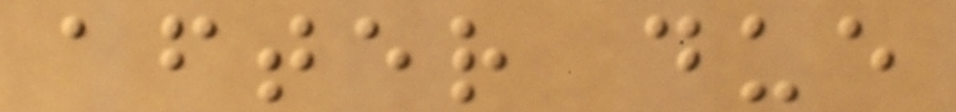after due
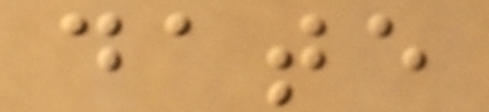date
